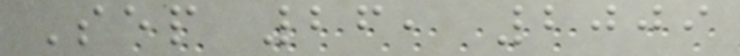Sep 26, 2009
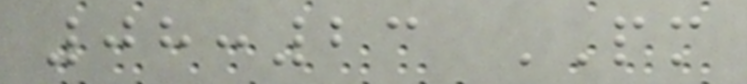08:23 PM
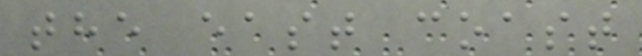the east coast
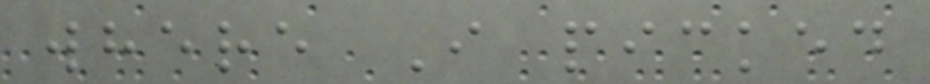where I picked
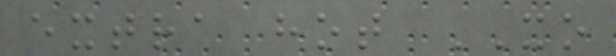extra hot XO
